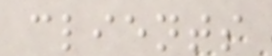clients
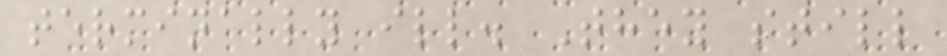terminally ill. They still
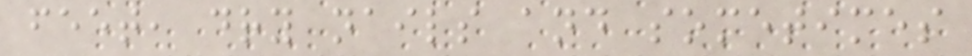feet, dry nails and sometimes
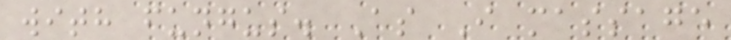with fungus. As I massage
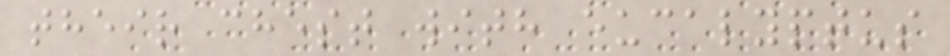their chest with eucalyptus
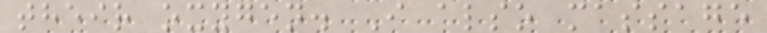their oxygen. I also massage
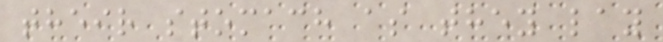their stomach as they lay
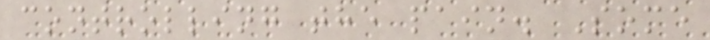controlling the pain. Some
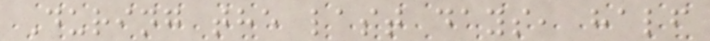During the last days, half
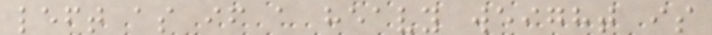left as if a heavy weight is
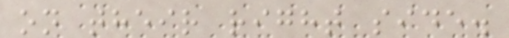on their right side.
